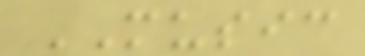MUSIC
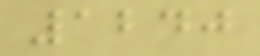1240
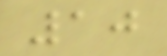10
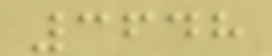3648
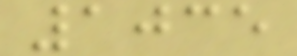1035
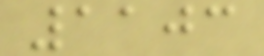1103
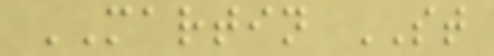MARTIN ST
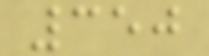350
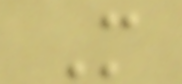M
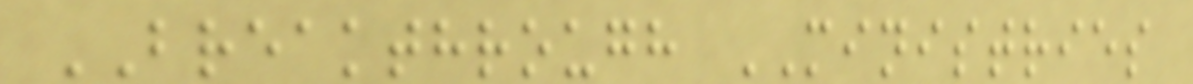BREAKTHROUGH MINISTRIES
